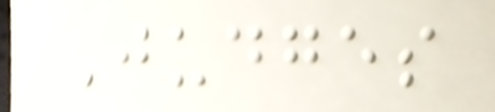Judges
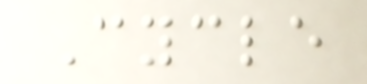Cycle
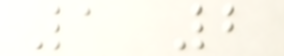1 2
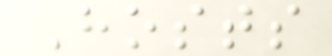Hosts
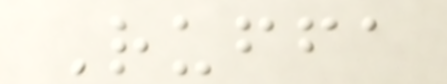Ruffa
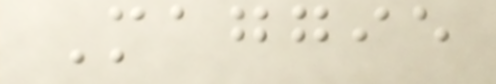Maggie
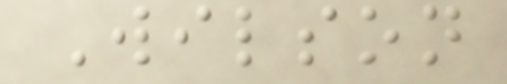Wilson
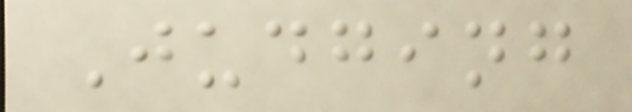Judging
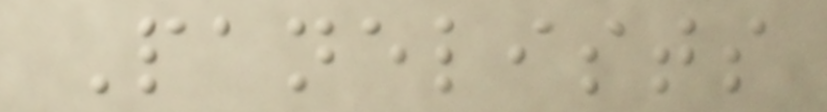Panelists
